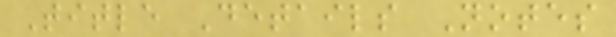Title Details Notes
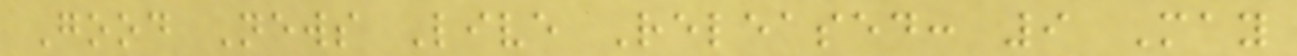Good News Live Released: 9 May
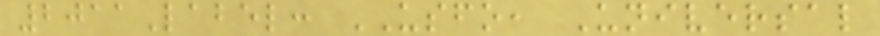2011Label: USFO, Universal
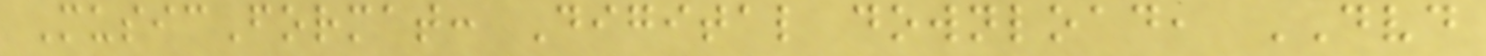MusicFormat: Digital download, DVD
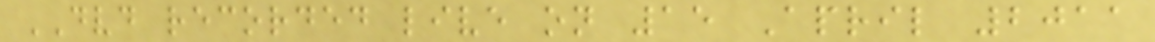DVD recorded live on 15 April 2011
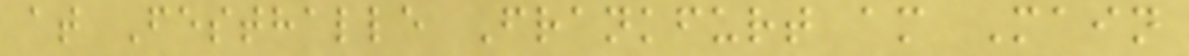at Festhalle Frankfurt am Main
